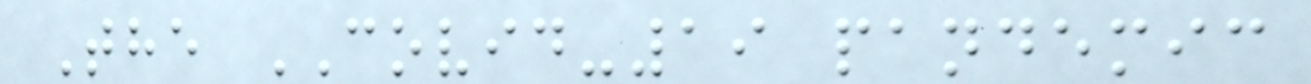The COVID-19 pandemic
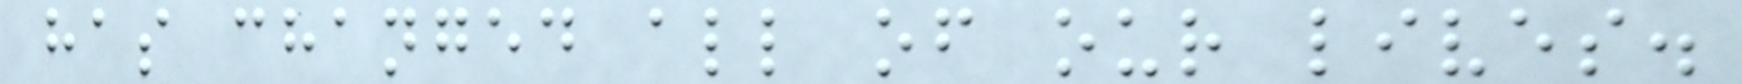has changed all of our lives.
